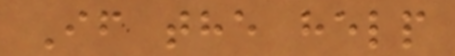If the help
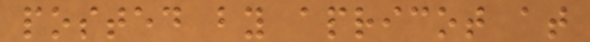posted by apricot at
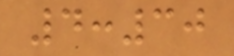4:30
